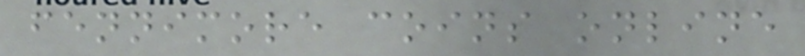fennimore coins online
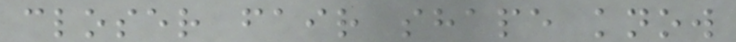closer fair shape know
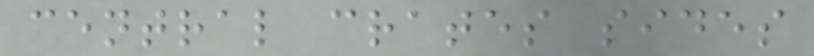central crates sides
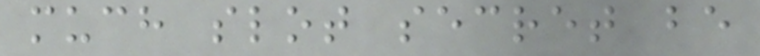much slot secret be
